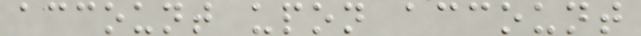account upon account
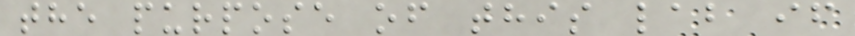the purpose of this lab if
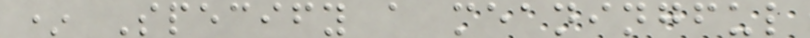* Specify a meaningful
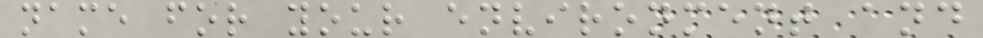name for your environment and
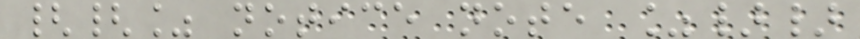{{% notice note %}}
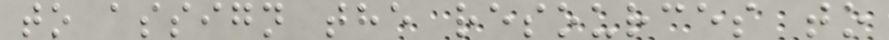to assign the resources to
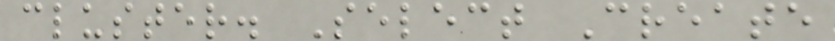cluster. Select Create
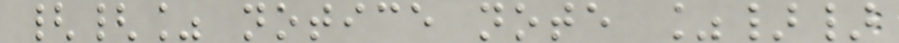{{% notice note %}}
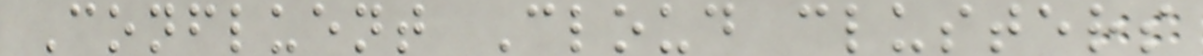Confluent Cloud clusters
